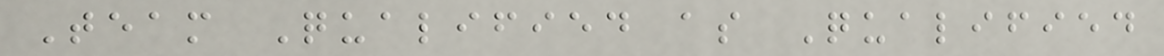Team Qualified as Qualified
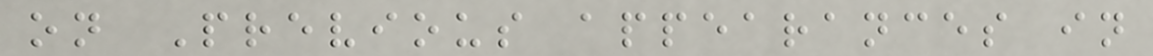on Previous appearances in
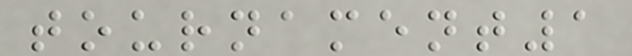tournament1
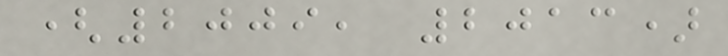(2009, 2013)
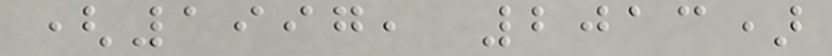(1997, 2013)
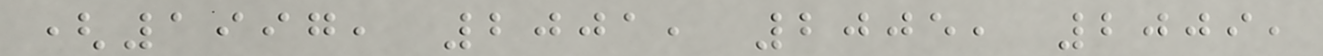(1997, 2001, 2005, 2009,
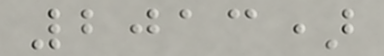2013)
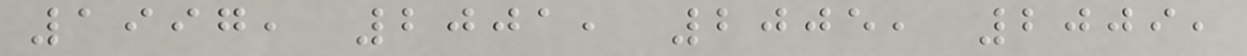1997, 2001, 2005, 2009,
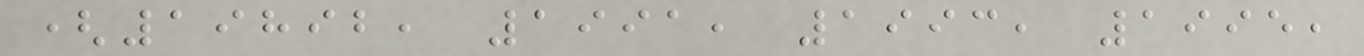(19892, 1991, 1993, 1995,
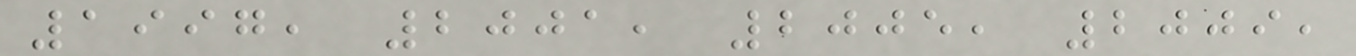1997, 2001, 2005, 2009,
